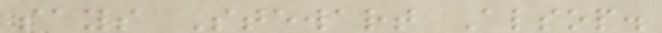says Stewart Alsop.
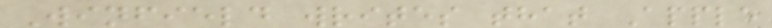Winfield writes that Apple
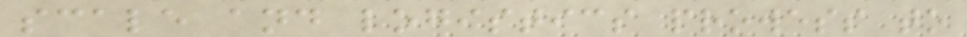scale and logistics prowess to
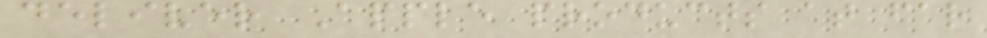deliver Apple products at far
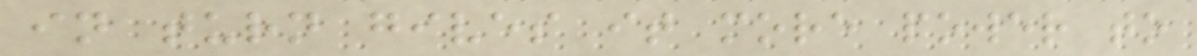in turn gives it more power to
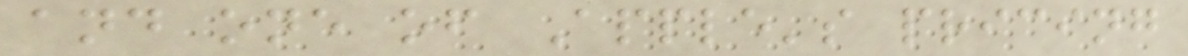and one of Apple's pricing
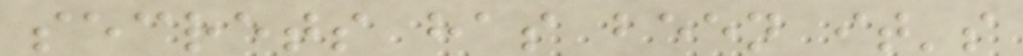secrets has been it's
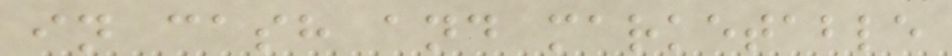in cash and marketable
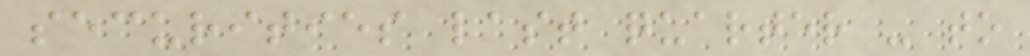securities last quarter - to
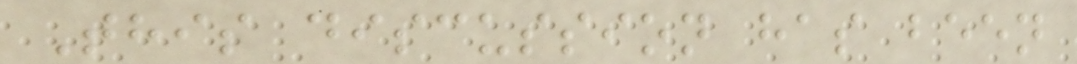This discussion has been
